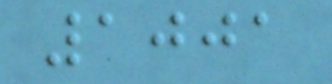1001
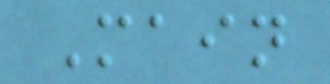Main
